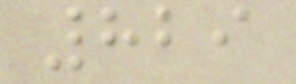829
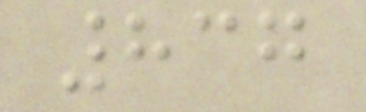837
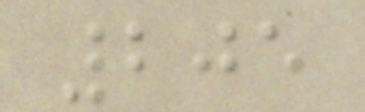205
